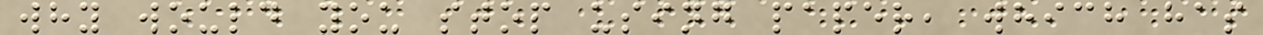why would you stop using paper, which has
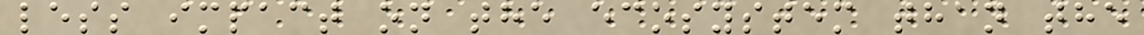less impact on the ecosystem than the
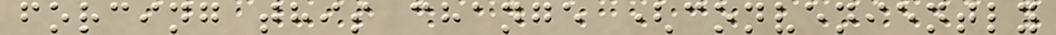forcing this change (conveniently
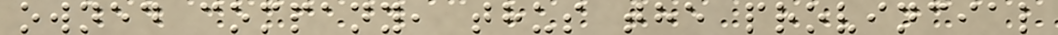owned company, thus the provincial
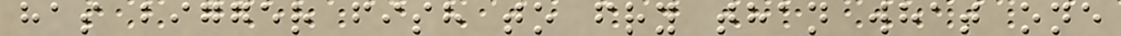has bigger fish to fry than what one
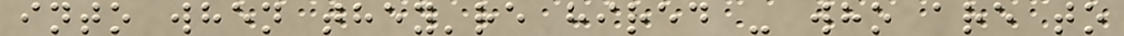into when they're hired - who are to
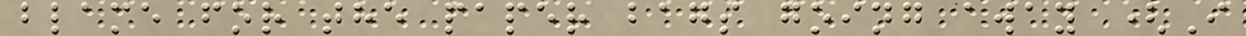blame for the paper bags going away (I
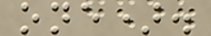one).
